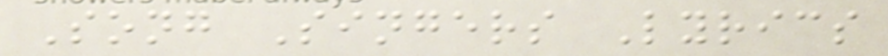Song Singers Lyrics
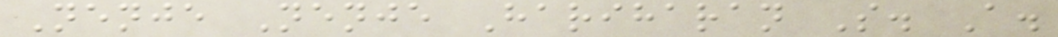Nenje Nenje Hariharan S. A.
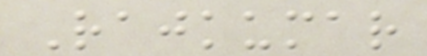Rajkumar
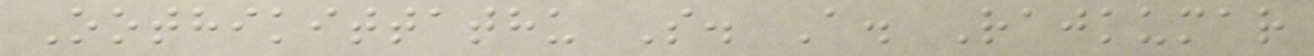Oothikittathu S. A. Rajkumar
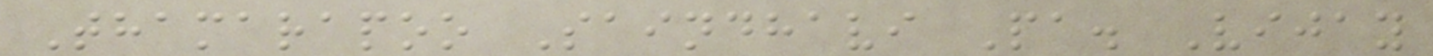Thamarapoo Saindhavi Pa. Vijay
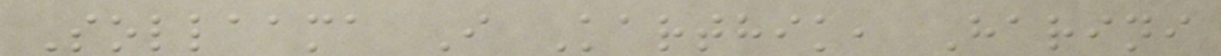Sollaama I Karthik, Harini
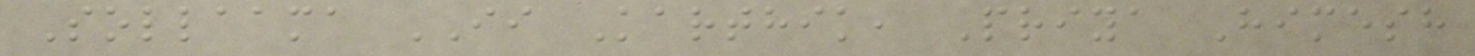Sollaama II Karthik, Priya Himesh
